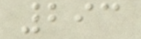293
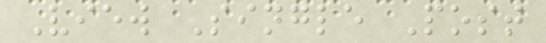View Single Post
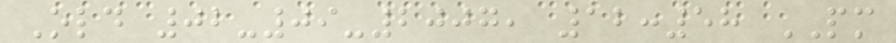Old 02-09-2007, 12:58 PM
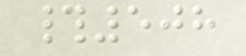#508
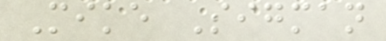Mike Sigman
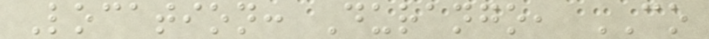Location: Durango, CO
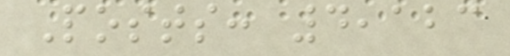Posts: 4,123
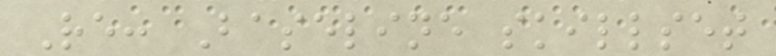Re: Baseline skillset
